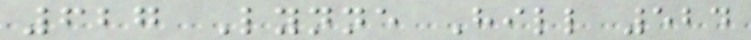627 Lynne Hill 524
